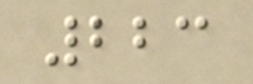223
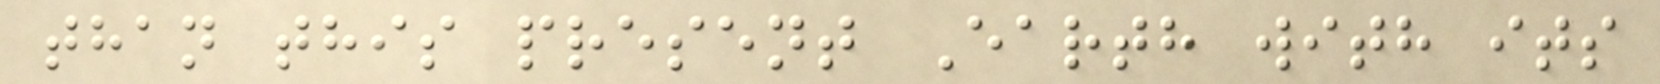than this present Earth with its
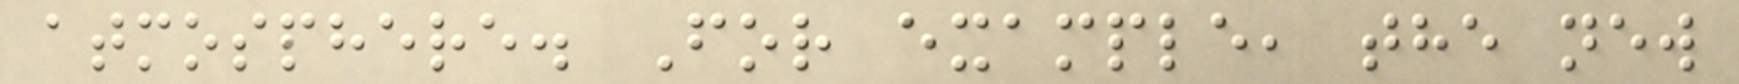atmosphere. For example, the new
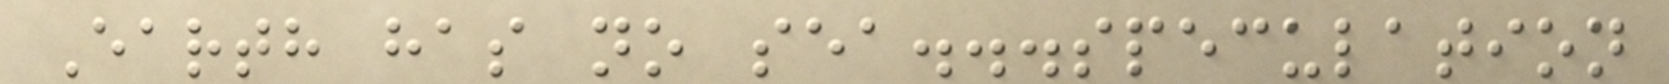Earth has no sea...speculation
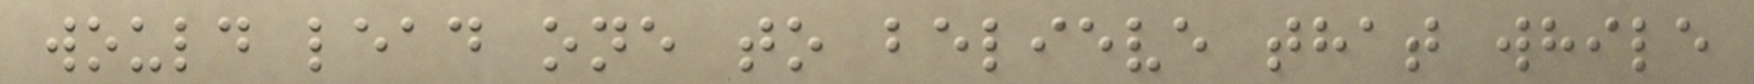would lead one to believe that while
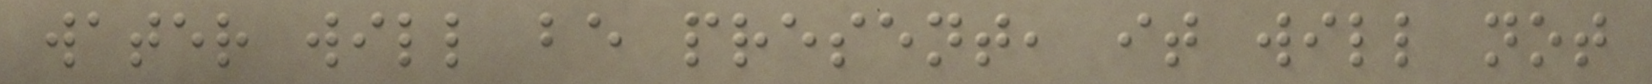water will be present, it will not
